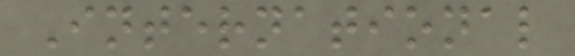International
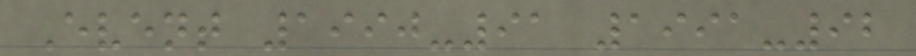Event 1990-91 1991-92
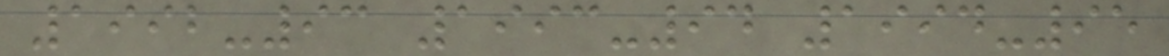1992-93 1993-94 1994-95
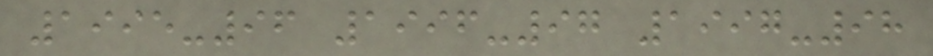1995-96 1996-97 1997-98
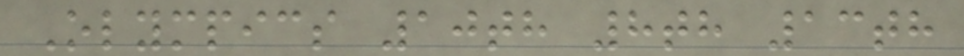Olympics 10th 8th 13th
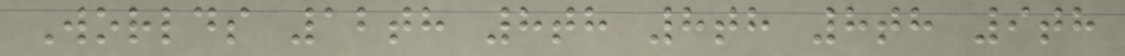Worlds 12th 8th 8th 8th 9th
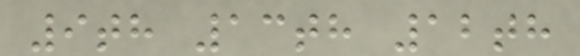9th 13th 12th
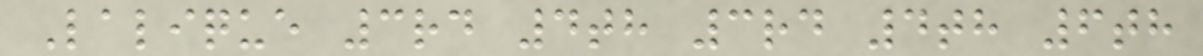Lalique 3rd 4th 3rd 4th 6th
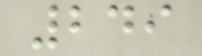249
